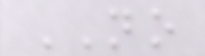NO
